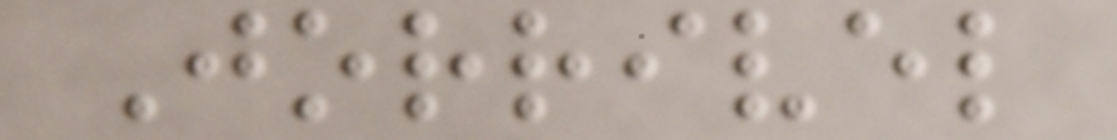Jorrivel
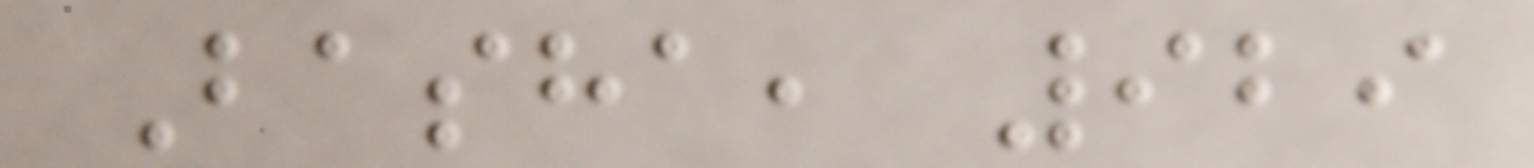Basha, 929
